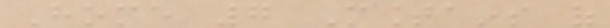Home 7 Mountains of
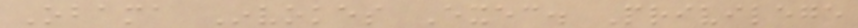Obama Invokes Exec. Privilege
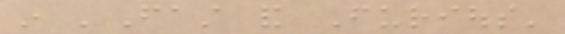in 'Fast and Furious'
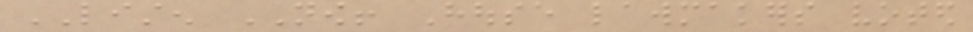LISTEN NOW! House lawmakers voted
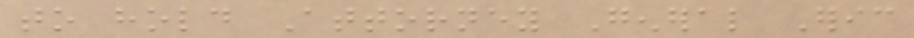to hold Attorney General Eric
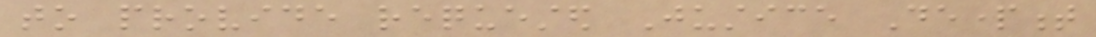to provide requested Justice Department
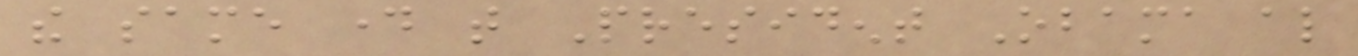the same day that President Obama also
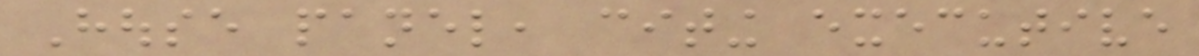House panel, citing executive
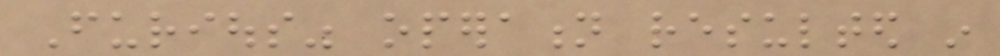Furious" operation resulted in
